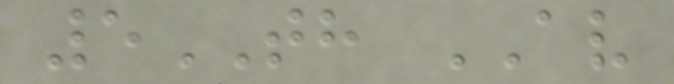5TH AV
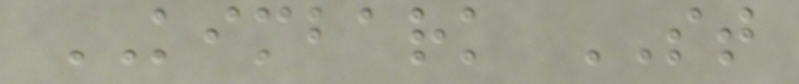KIMBARK ST
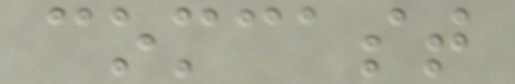comcast
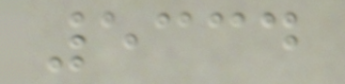5334
